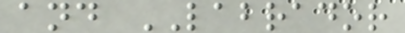and LABRADOR
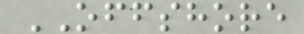OFFSHORE
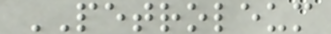PETROLEUM
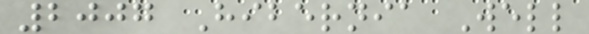2007 Hibernia Well
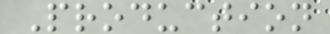Production
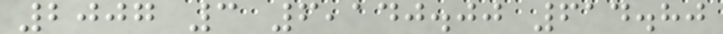2007 3 6,140.00 614.80
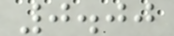0.00
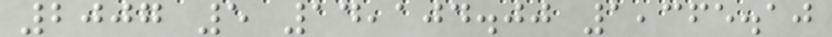2007 5 14,104.00 1,365.10
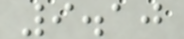9.10
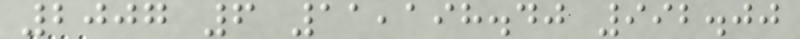2007 6 11,198.40 992.00
